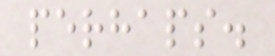perhaps.
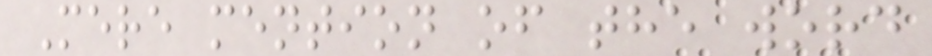Mere mention of the word
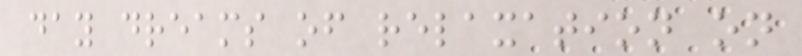day dreams of relaxation on
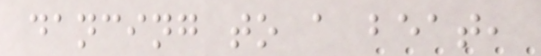dancing to a beat,
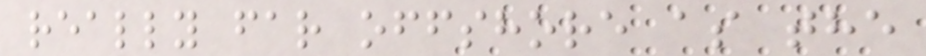really far offshore as the
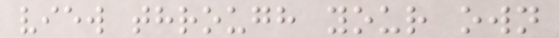view through your own
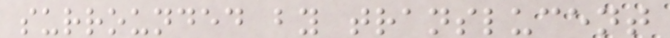surrounded by translucent
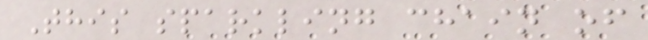This sparkling chain of
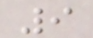9
